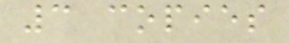3 copies
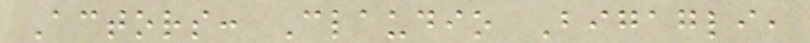Actors: Claudio Bigagli,
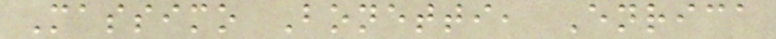Massimo Bonetti, Enrica
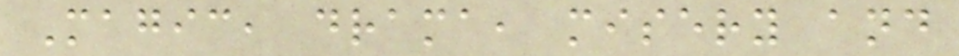Magic, drama, misery and
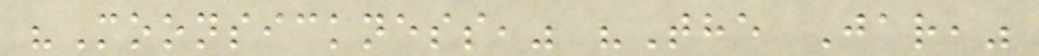"Moonsickness," "The Jar,"
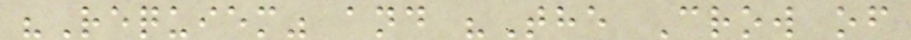"Requiem" and "The Crow of
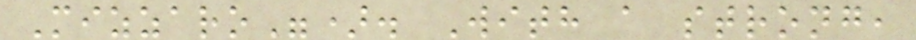Mizzaro"). With a strong,
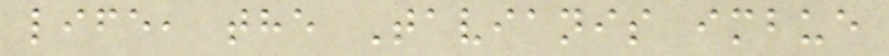life, the Tavianis imbue
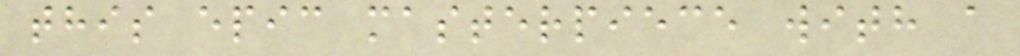this epic masterpiece with a
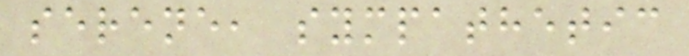serene, sympathetic
